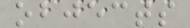objects
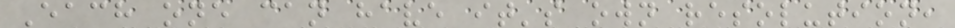Each one can have it's own resolution,
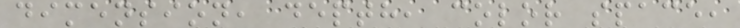dimension, depth, color space,
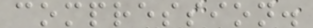compression.
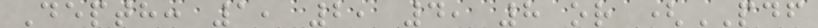Depth: 1, 2, 4, 8 or (PDF
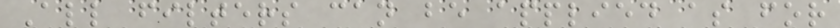All filters can be applied as for
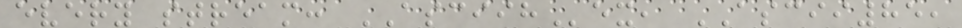every stream: ASCIIHex, ASCII85,
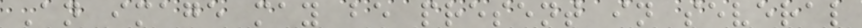An image may be present in several
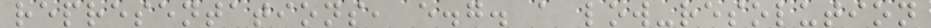representations, e.g. a low-resolution
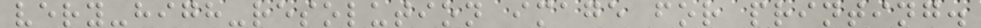very-high-resolution image for printing.
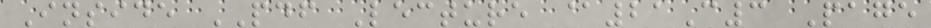Inside PDF Lecture @21C3 Page
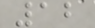12
